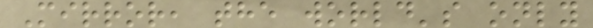Mirror, the world's only
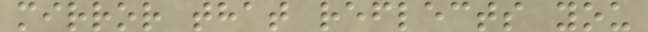mirror that reflects you
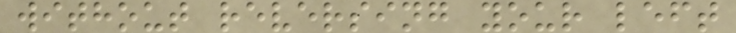without reversing your left
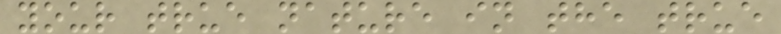your true nature in the true
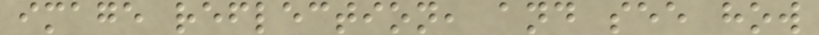image reflection, and see how
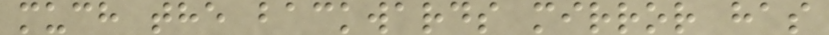much the backwards mirror has
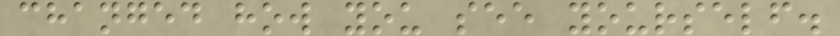changed how you see yourself.
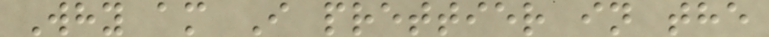Why am I prettier in the
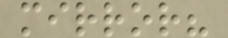mirror?
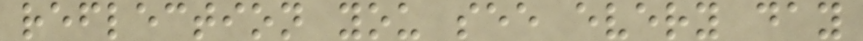reflection you see every day
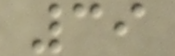39
